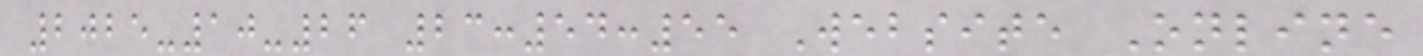2025-10-26 23:54:55 Website Online
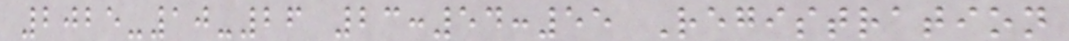2025-10-26 23:54:55 Registration
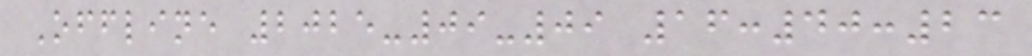Offline 2025-09-09 16:40:23
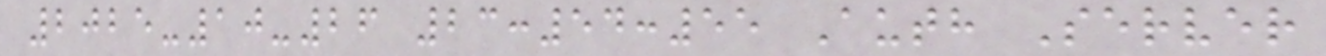2025-10-26 23:54:55 Auth Server
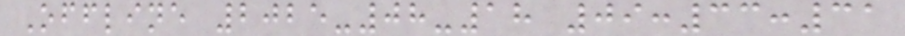Offline 2025-08-18 09:33:31
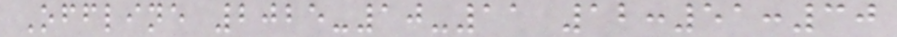Offline 2025-10-11 12:51:30
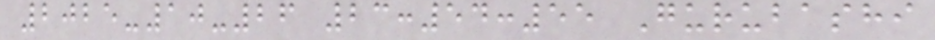2025-10-26 23:54:55 Gurubashi
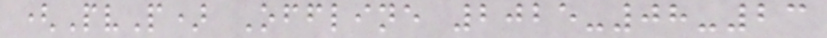(PvP) Offline 2025-08-23
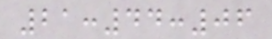21:44:06
